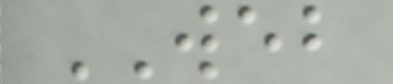WEB
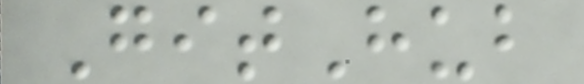GitHub
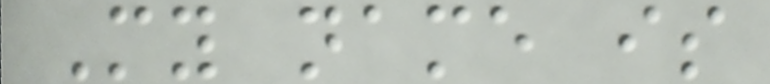My name is
